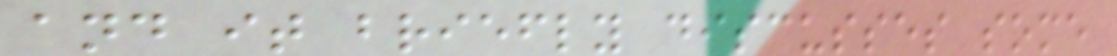and it briefly discusses some
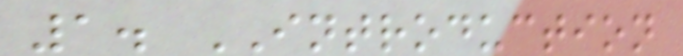1. INTRODUCTION
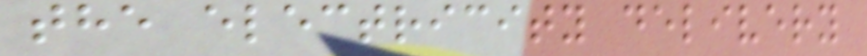the electricity delivery
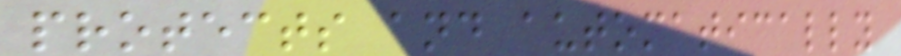protects and automatically
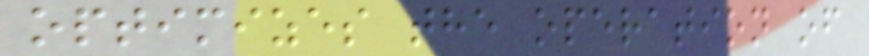optimizes the operation of
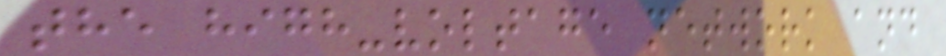the high-voltage network and
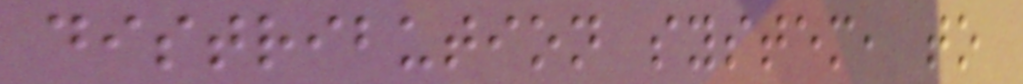distribution system, to
